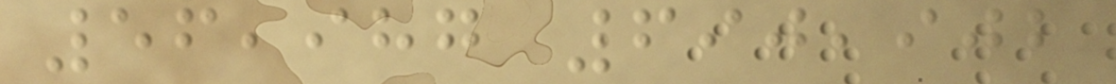56,987 690,902
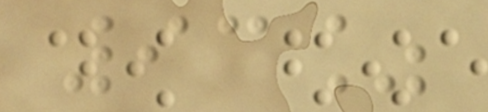93%
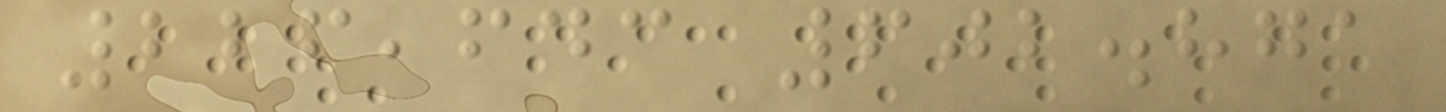226,643 602.871
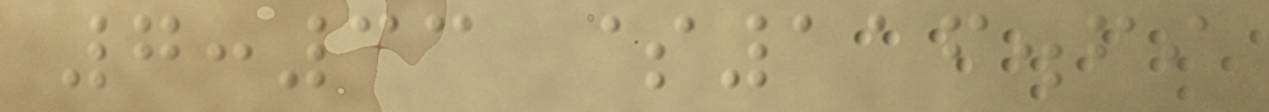7:33 $116.69
